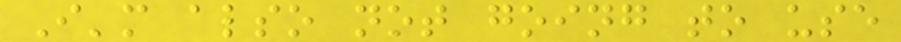I'm also not going to use
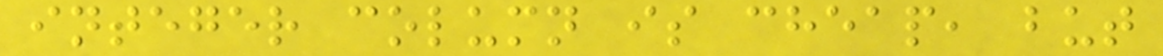integer column is cheap, but
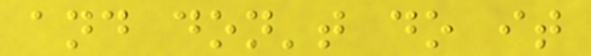and don't do it
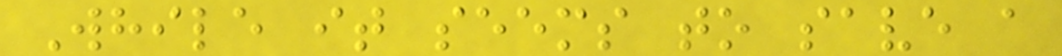While it seems to save a
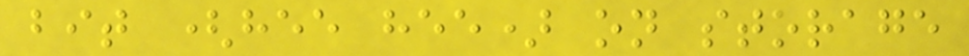bit (hee hee) on storage
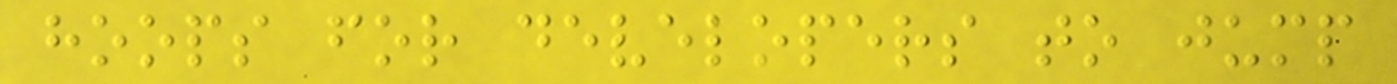hoops for developers to jump
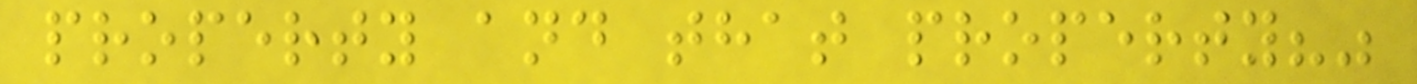property and that property?"
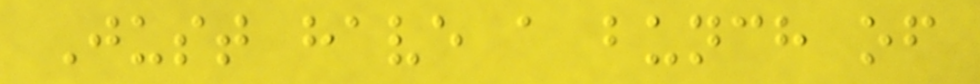Just have a bunch of
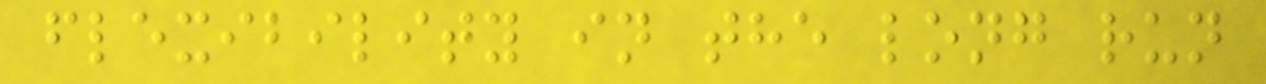flexibility in the long run
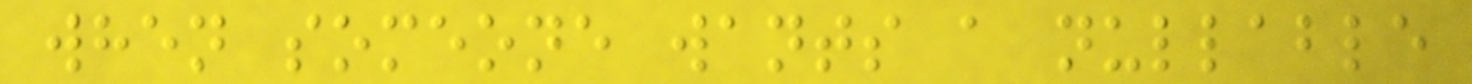when someone wants a nullable
